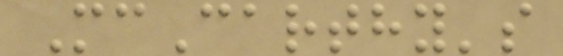McCarthy's
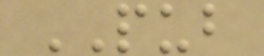PUB
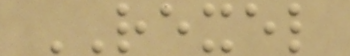REXEL
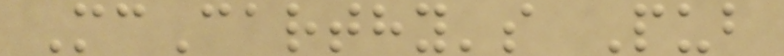McCarthy's Pub
